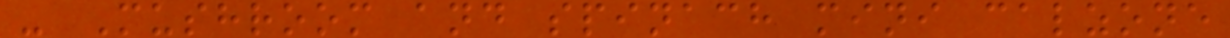- Mushroom and spinach mini calzone
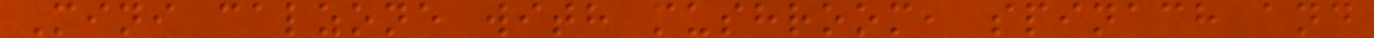Mini calzone with mushroom, spinach and
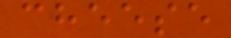cheese
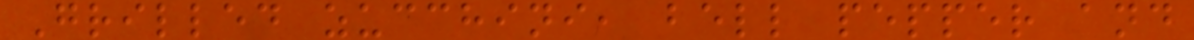Grilled zucchini, bell pepper and
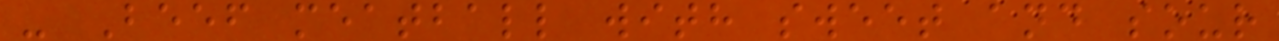- Beef meatball with sweet and sour
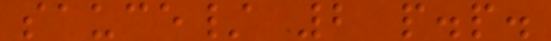sauce/ 2 p.p.
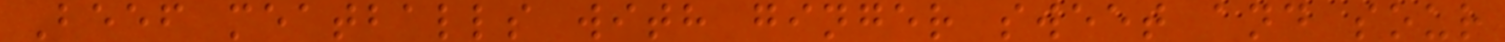Beef meatballs with ginger sweet and sour
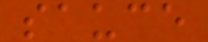sauce
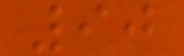90
